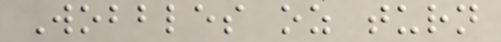Wobbles oz turn
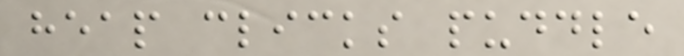heap clicks puddle
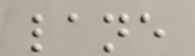lane
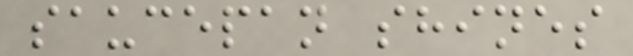saucepan shines
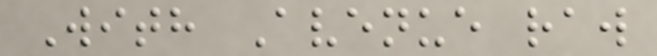With Avenue raw
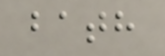bath
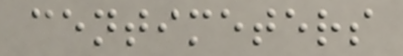centimeters
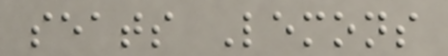seats Lemons
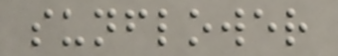sunflower
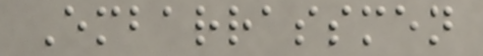Embarrassmen
